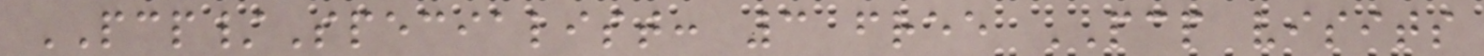PCP/Specialist: 3 free PCP visits
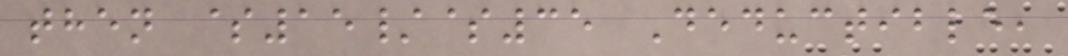then $15/$35 Deductible,
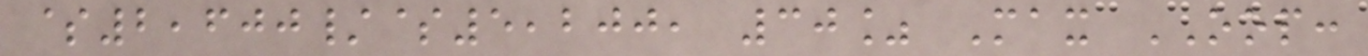$2,600/$5,200, 30% Max OOP:
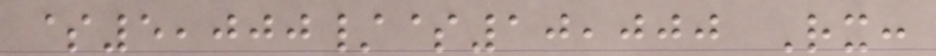$5,000/$10,000 Rx:
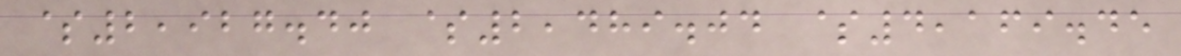$2,927.40 $2,489.04 $4,169.45
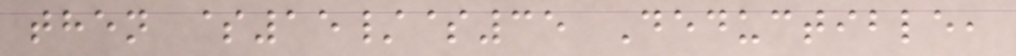then $15/$35 Deductible,
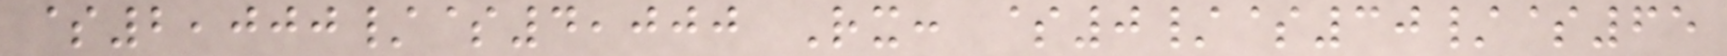$2,000/$4,000 Rx: $0/$30/$65
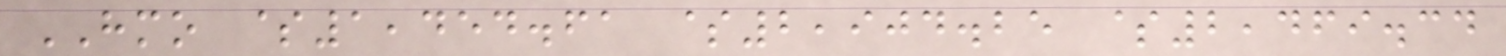HMO $1,454.61 $2,904.25 $2,469.34
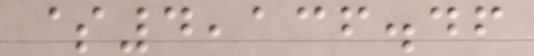$4,136.46
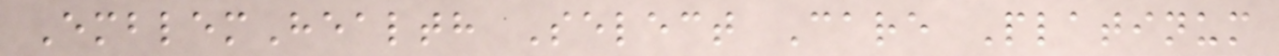EmblemHealth Select Care Platinum
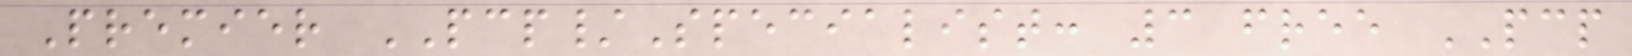Premier PCP/Specialist: 3 free PCP
